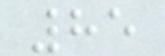85
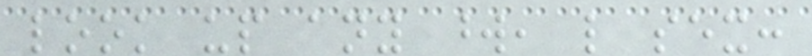look up any word, like sex:
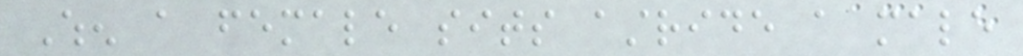When a female sits astride a male
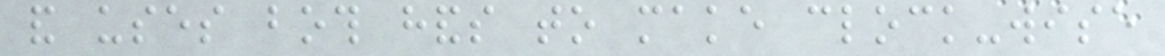and uses both hands to make clock-wise
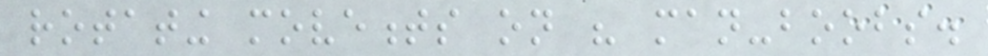rotating movements on his man-boobs.
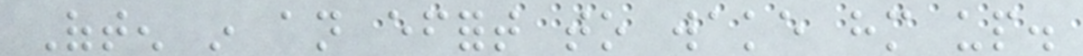Often in an effort to wake him up.
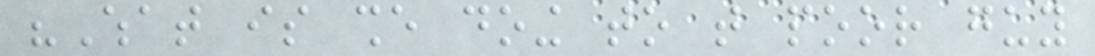"What is she doing to that poor guy
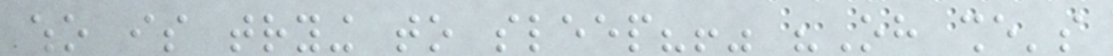who is trying to sleep?!" "Oh she's
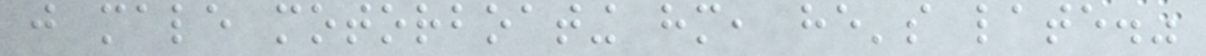just male motorboating him, he's late."
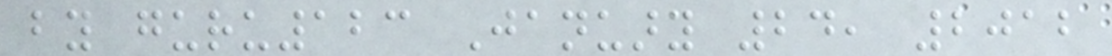by guru123 January 24, 2012
